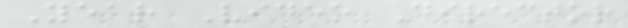Year Video Director
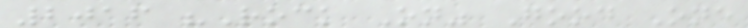2016 "Rock On" Good One
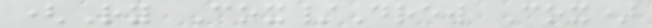(Ry Cox/Drew Cox)
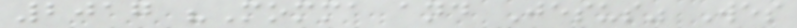2017 "Momma and Jesus" Wes
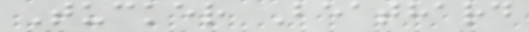Tucker Beathard
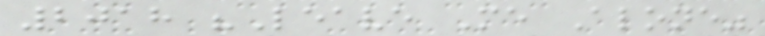2018 "Leave Me Alone"
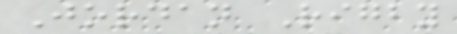Jordan Rigby
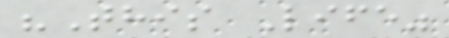"This Life"
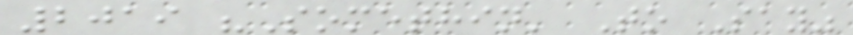2019 "Somethin' To Say"
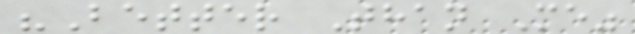"Better Than Me"
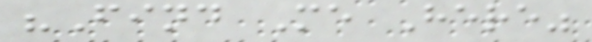"Find Me Here"
